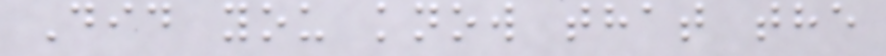Did you know that the
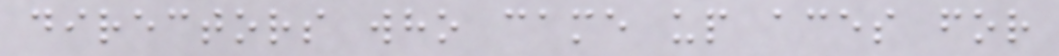directors who came up aces for
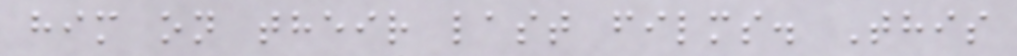him on their last films. This
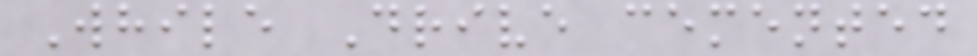While Drive cemented
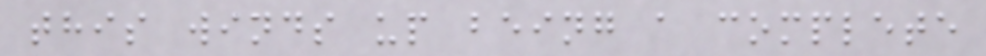this winds up being a complete
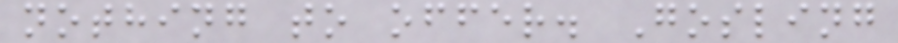nothing to offer. Gosling
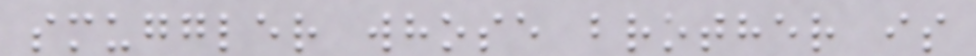smuggler whose brother is
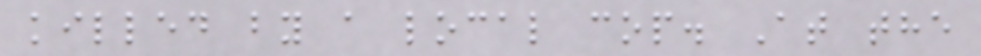killed by a local cop. At the
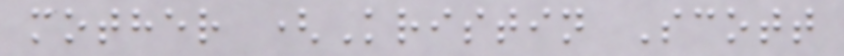mother (Kristin Scott
